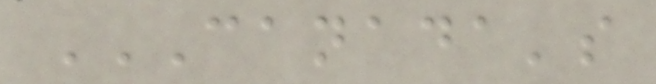CANADA'S
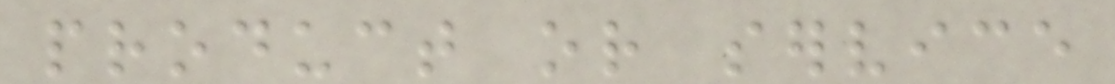product or service
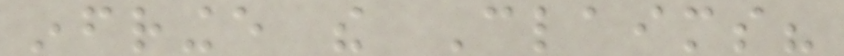infringe the Claims?
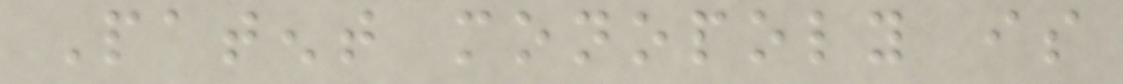Patent monopoly is
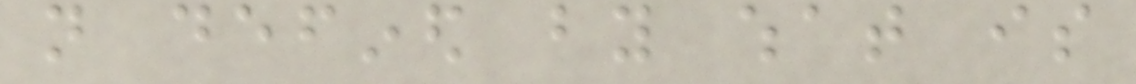not defined by what is
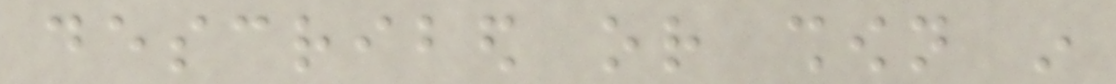described or shown in
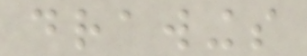drawings
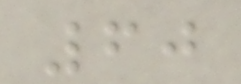60
